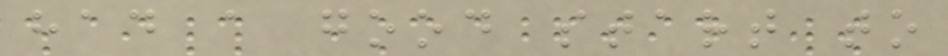had a good start to
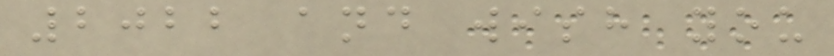2022 and wish you
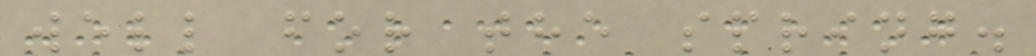well for the spring.
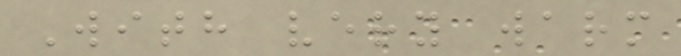With very warm
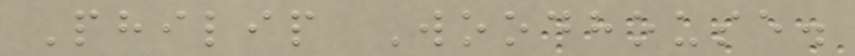Philip Woodhouse.
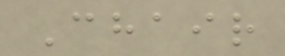Chair
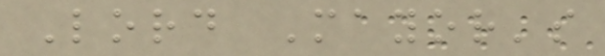Lord Mayor's
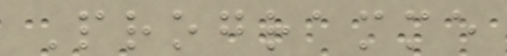Programme
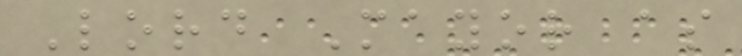Lord Mayor as
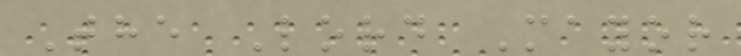The Lord Mayor
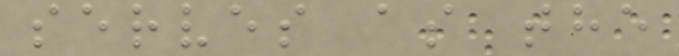serves as the
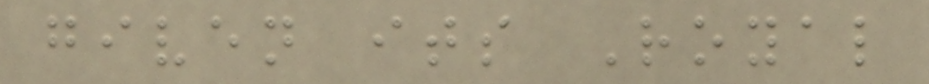given its Royal
